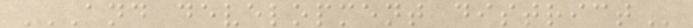AND DEVELOPMENT DISTRICT
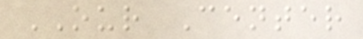OUR Center
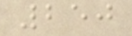250
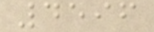4596
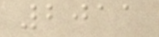2011
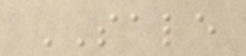SALE
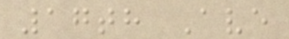17th Ave
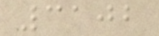3102
